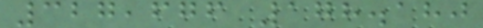327,676 178.180
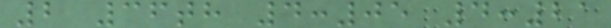2 36th 4:05 4:21
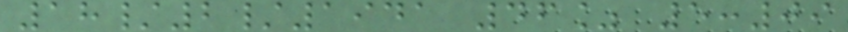18/2/1941 46% 5:09
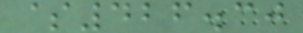$426.30
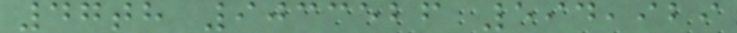47th 9033526 594,929
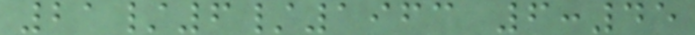21/6/1963 6:45
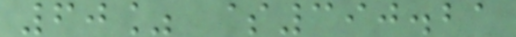60% $390.21
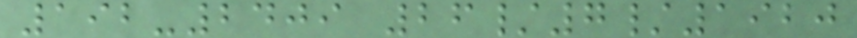192-2409 26/7/1920
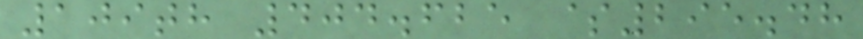109th 404.625 $295.48
